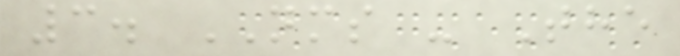3. NMS - The
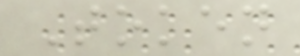Token
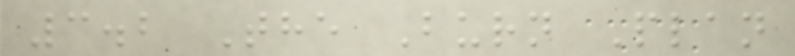3.2 The Burn Plan
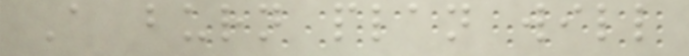A burn plan will
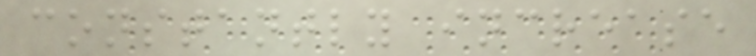constantly increase
